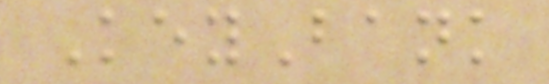KeyBank
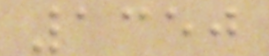1350
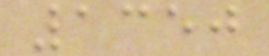1350
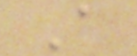A
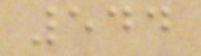544
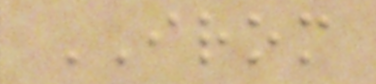IROM
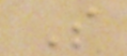S
